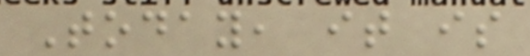Today, it is
